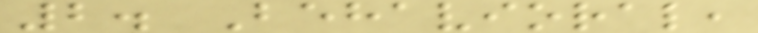2. Behavioral,
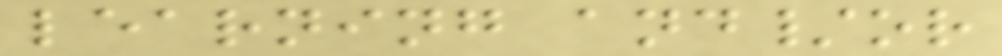learning and/or
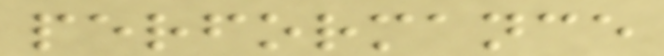performance
